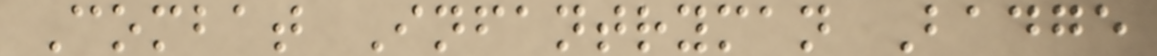Combat Infantryman Badge
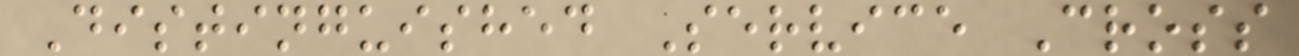Distinguished Service Cross
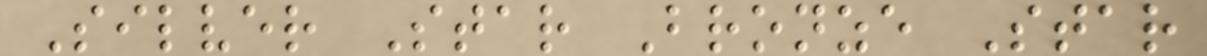Silver Star Bronze Star
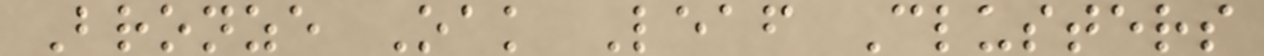Bronze Oak Leaf Clusters
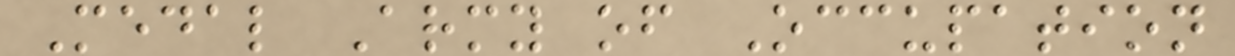Medal Army of Occupation
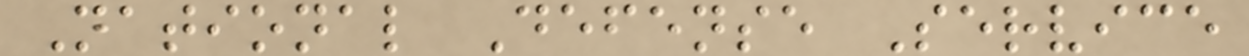National Defense Service
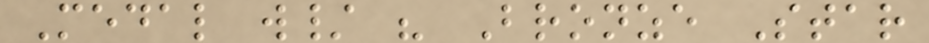Medal w/ " Bronze Star
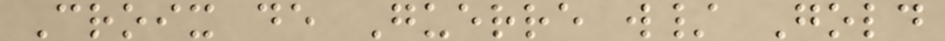Croix de Guerre w/ Gold
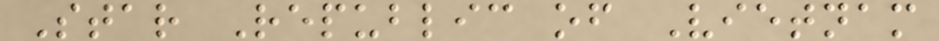Star Republic of Vietnam
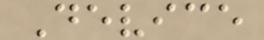Device
